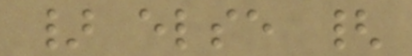} else {
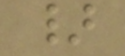}
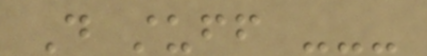Do stuff ---
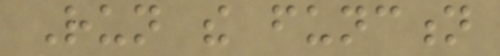Run the function
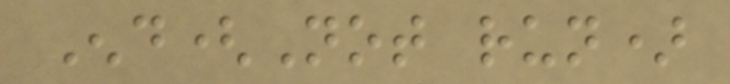End(Not run)
